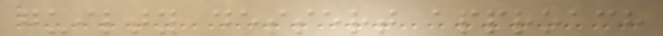guilty dessert approach
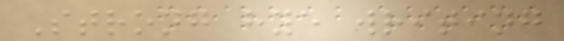Strong hye writing
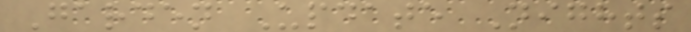Garden Update Nights
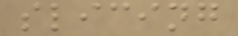slicing
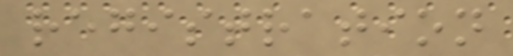registration
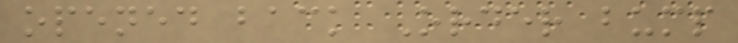opened back Order bump
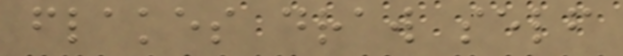flakes draw self
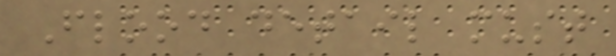Flood detail must
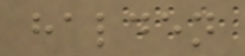halden
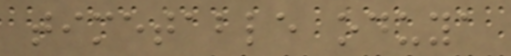timetable oduya
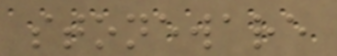stoneware
